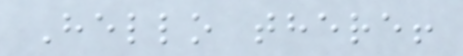Hello there!
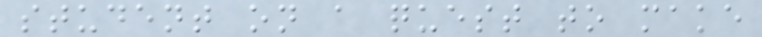student on a quest to make
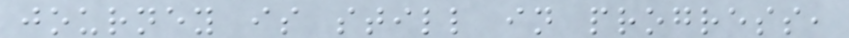journey is still in progress,
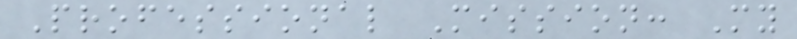Professional Mission: My
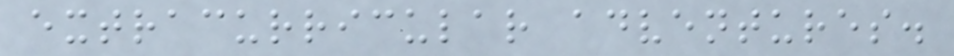extracurricular adventures.
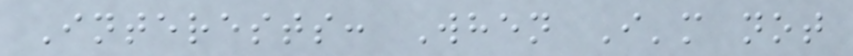Interests: When I'm not
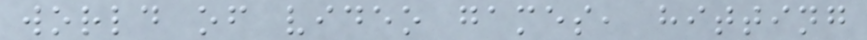world of video games, hitting
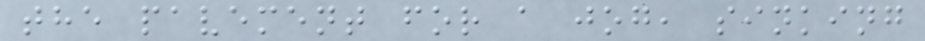the pavement for a jog, sinking
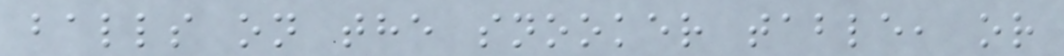balls on the snooker table, or
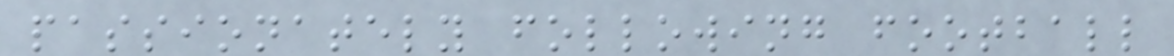passionately following football
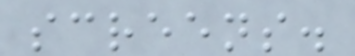screens.
